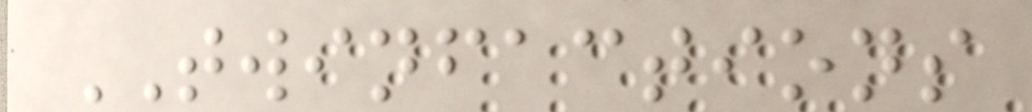TWINFACTIONS
